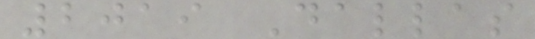2019 Dallas
